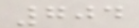704
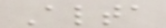Alta
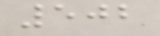502
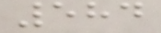584
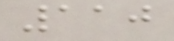110
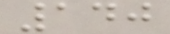140
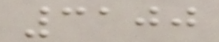3100
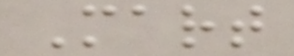Mart
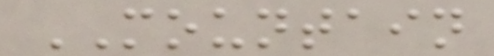MOUNTAIN
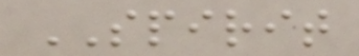SPIRIT
